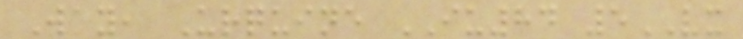Way, Urquine IU84 5VX
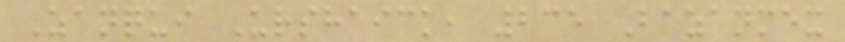Zanqui Urshaick, 235 Bazanmex
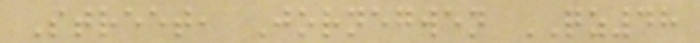Street, Jornegwen QZ48
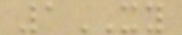1XY
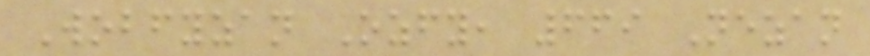Wobfyzan Ozfy, 669 Nezan
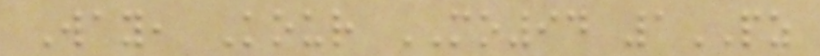Way, Kour MO94 1PZ
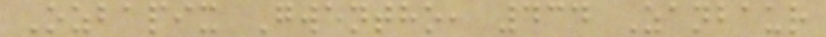Ozbapix Gwentho, 434 Zanbaur
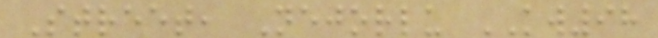Street, Nejorlu KW98
